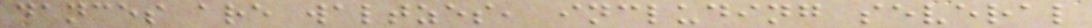dances are waltzes, including several
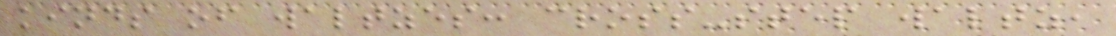kinds of waltzes: cross-step waltz,
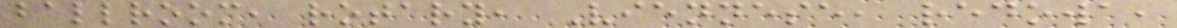ballroom, rotary, Viennese, redowa,
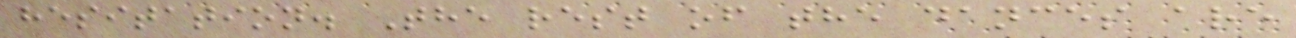hesitation. The rest of the dances are
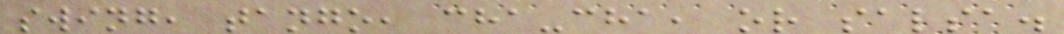swing, tango, cha-cha, or salsa.
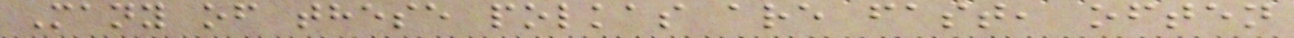Many of these polkas are fast, often
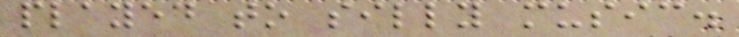played to silly music.
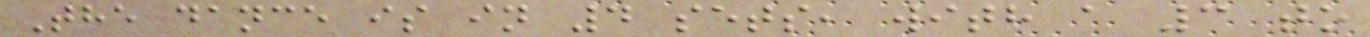The dance is in 4 sets, with a 3 to
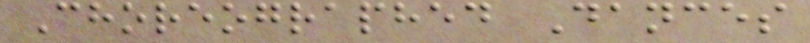Choreographed Dances
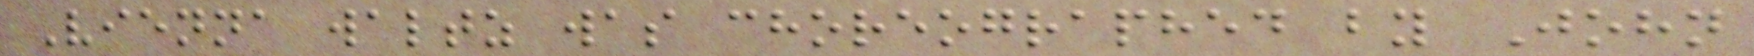Vienna waltz was choreographed by John
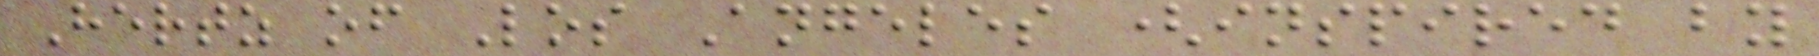Hertz of Los Angeles (inspired by
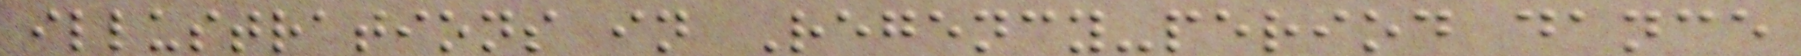illustrations in Regency-period dance
